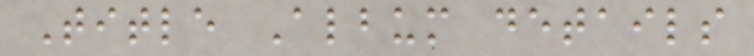Title Album details
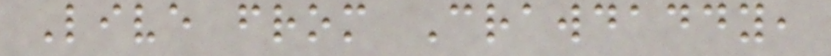Live from Crawdaddy,
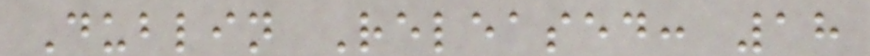Dublin Released: 18
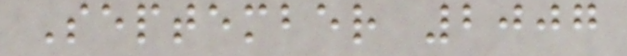September 2007
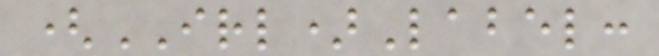(IRL)Label:
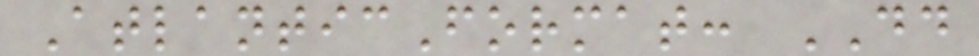AtlanticFormat: DD
